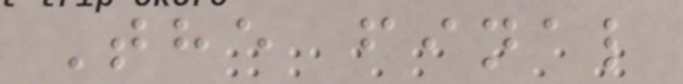The final
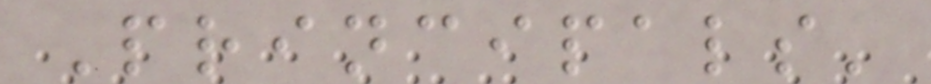Principals'
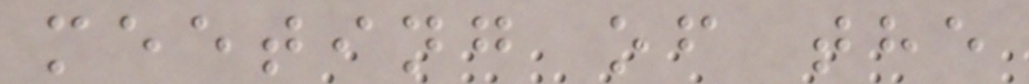meeting of the
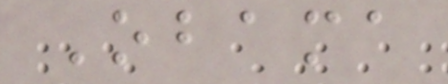Obama
